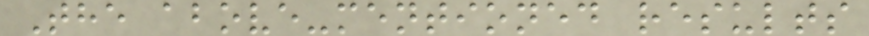The above-mentioned results
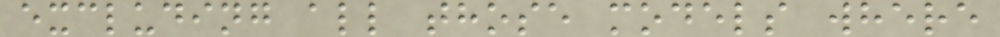excluding all those models where
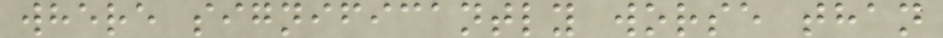where significantly worse than
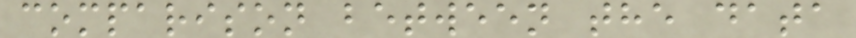comparison between the data
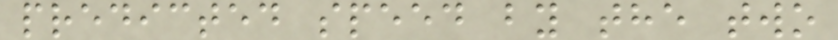predicted speed by the two
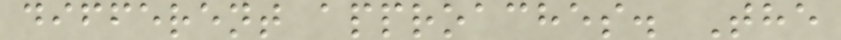different approaches. The
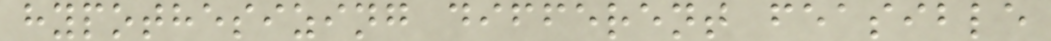hypothesizing different feasible
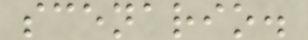scenario.
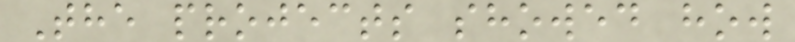The projects showed how
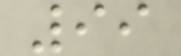99
